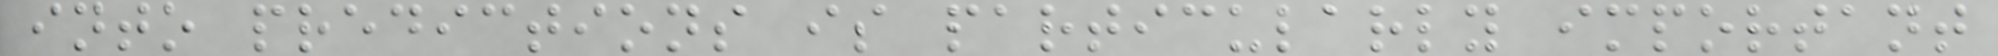into predictions is particularly important
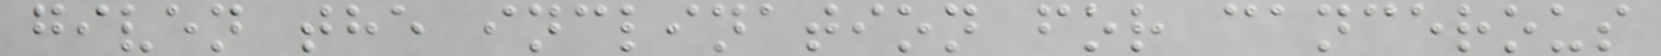given the inclination for cancerous
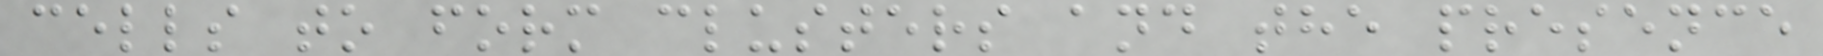cells to form clusters and the presence
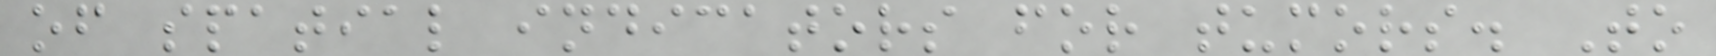of spatial indicators for tumors. To
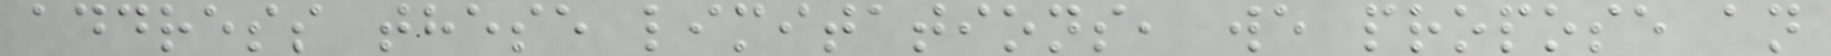address these limitations, we propose an
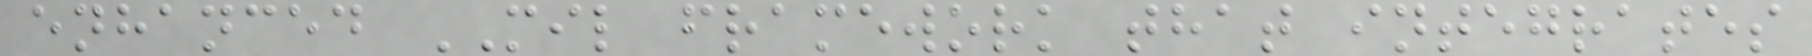enhanced MIL framework that integrates
